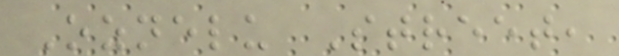Oznelu Street,
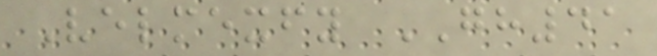Velmexfy GH41
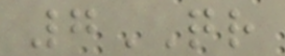7QR
